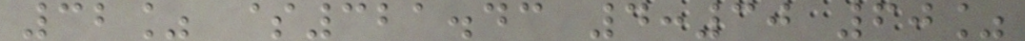32% $321.43 4:30 60%
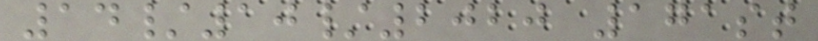14/10/2020 171st
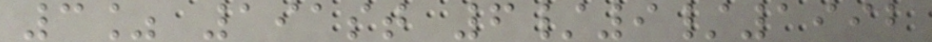3% 191st 6/9/1992
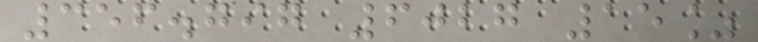356.797 6027 15%
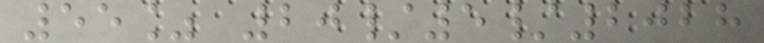55% 20/5/2028
